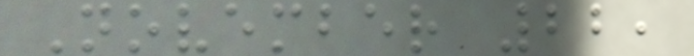November 22,
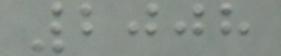2008
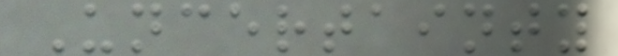Uncertainty
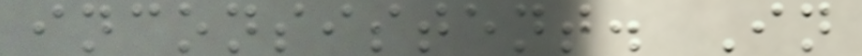inconsistent. In
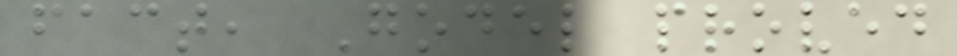fact, Godel proved
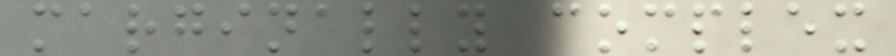marginally complex
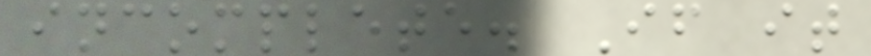incomplete. If it
